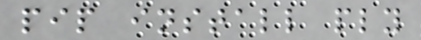pip install ply
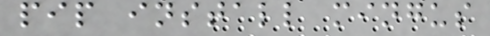pip install mingus
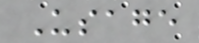Usage
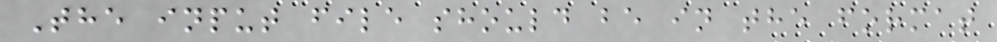The input file should be in the format
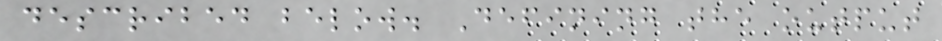described below. Defining the output
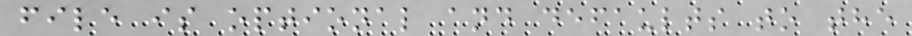file is optional and defaults to the
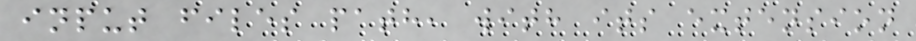input files path, with its extension
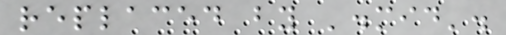replaced by '.mid'.
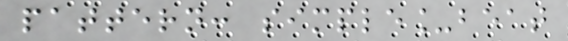pattern: simple_beat
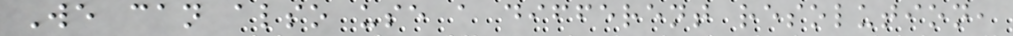We can also use a different resolution,
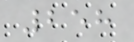258
